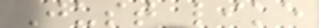Just like
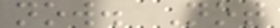now. Not
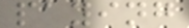paying
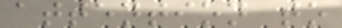attention to
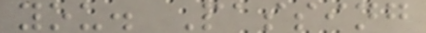you. Passing
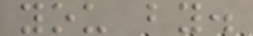you by.
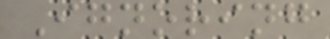Ignoring
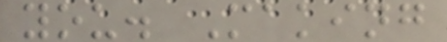you. Making
